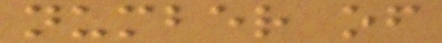number of
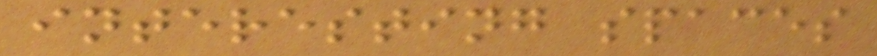interesting spaces
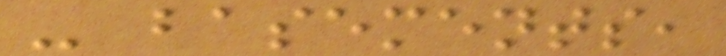- basements,
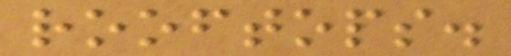rooftops.
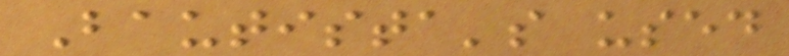Bautista's used
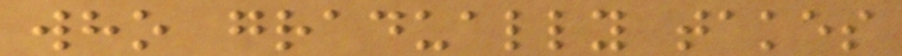who gradually takes
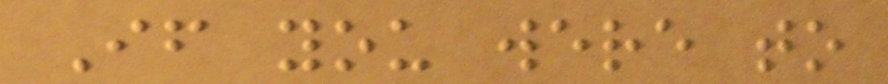If you were to
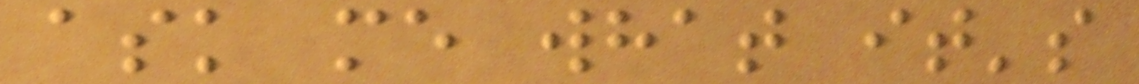ask me what it's
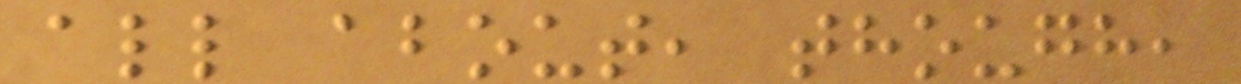all about, though,
